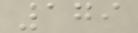179
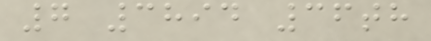7 3894 36th
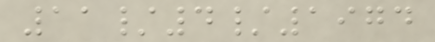11/4/1974
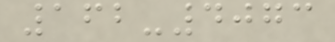162-4073
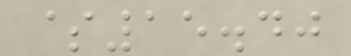$15.40
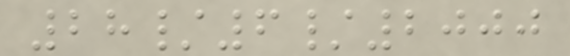28/6/2000
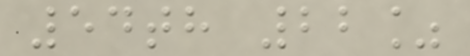54th 22%
